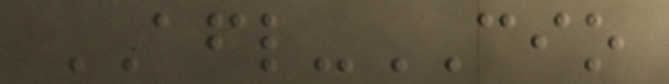AFL-CIO
